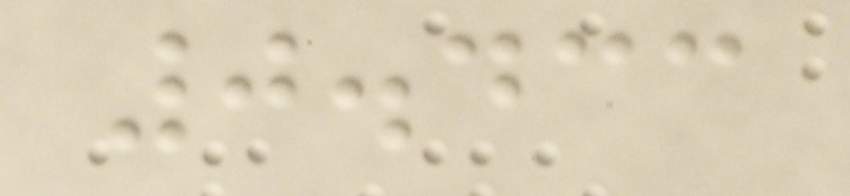0.433
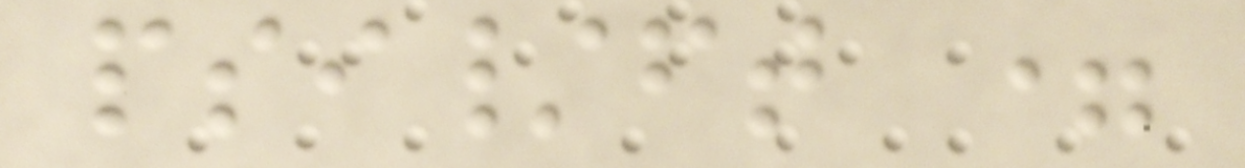psi/ft =
